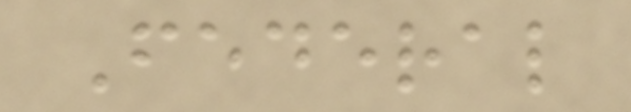Federal
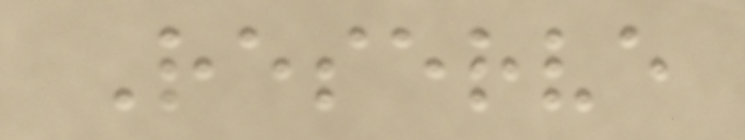Reserve
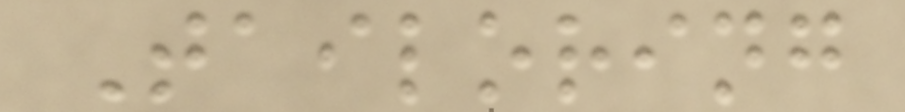Tailoring
